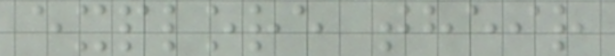explore their
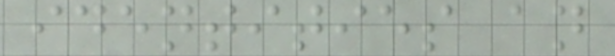identities an
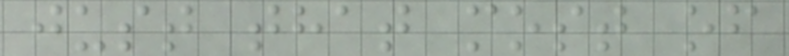just that most of
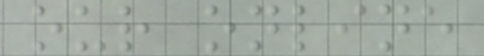our online
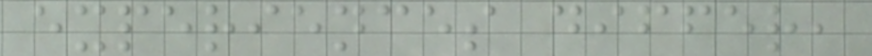experiences differ,
